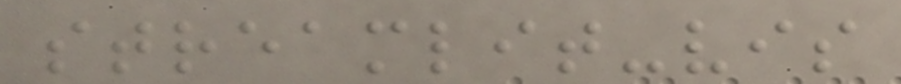streamlit-vis
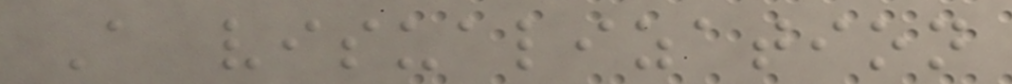A visualization
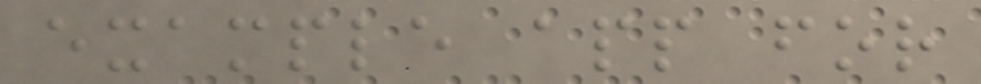example app for
